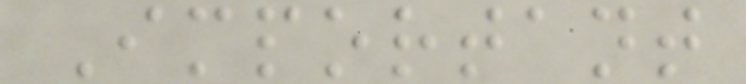Important
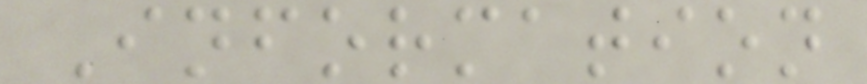Information
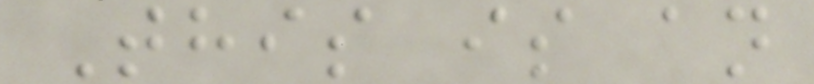This is an
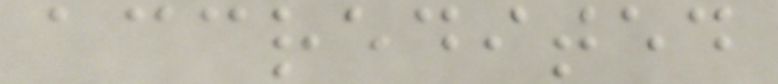accredited
